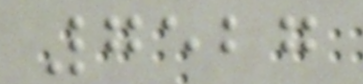7527
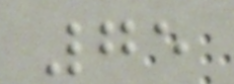75
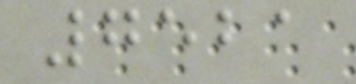7521
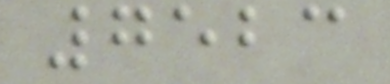7523
